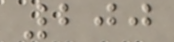200
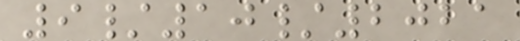9/10/2021
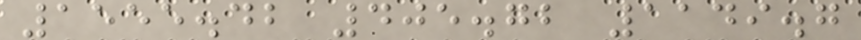1555.42 405.72 1149.7
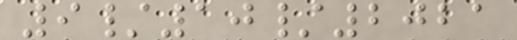9/10/2021
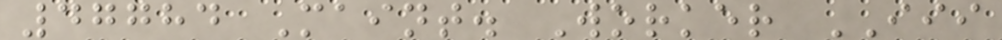47784 Maint. Worker III
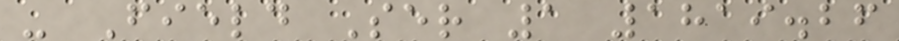- Field Ser 1 1819.26
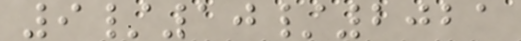9/10/2021
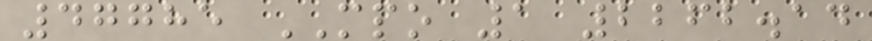47785 MPO 1 2262.14
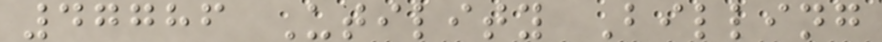47786 Utility Billing
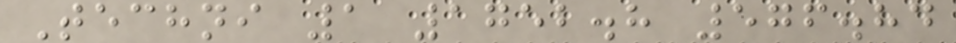Techni 1 1752.8 576.84
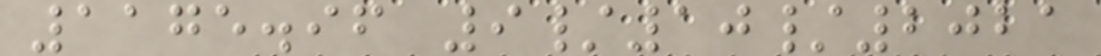1175.96 9/10/2021
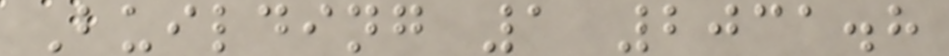Building 1 2031.8
